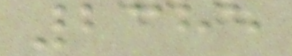2385
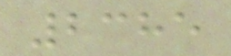2385
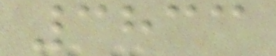3833
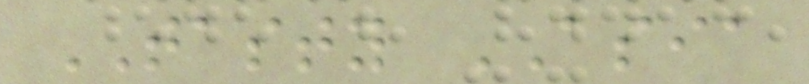TASTY ASIA
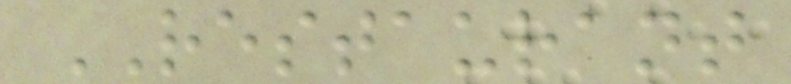RESTAURANT
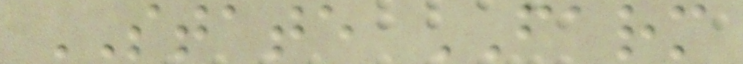STATE FARM
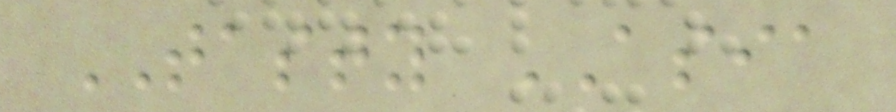TASTY ASIA
